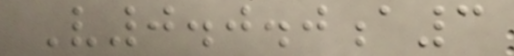V0.0.0a3
